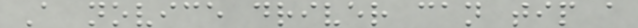A novice driver can tip a
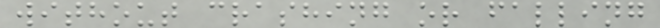without crashing or falling
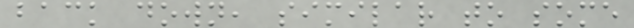back down, similar to some
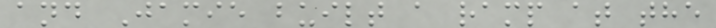and Jamie built a ramp at the
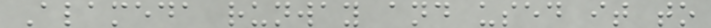Alameda runway and used it to
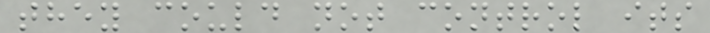they could not control its
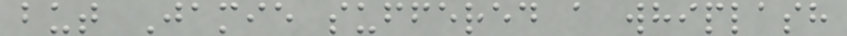but Jamie suffered a whiplash
